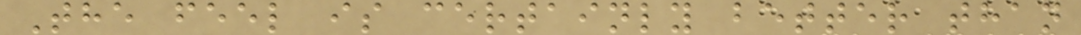The feel is certainly better than
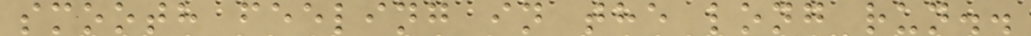smooth feeling in the long run..
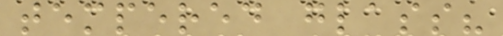tempered glass?
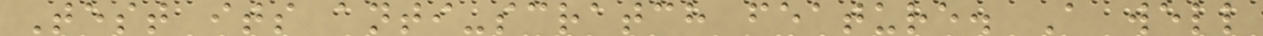Test its anti-scratch feature. A well
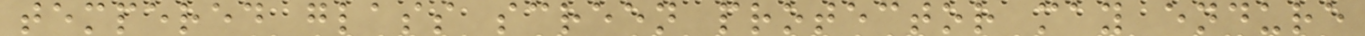tempered glass screen protector may endure
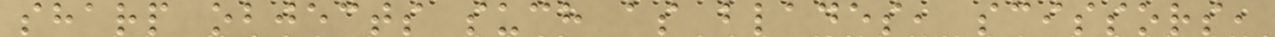sharp objects such as blades, scissors,
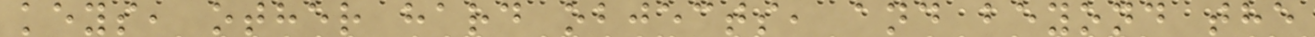keys, other hard objects, and beyond the
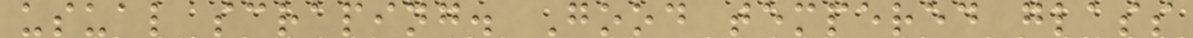usual scraping. Good tempered glass
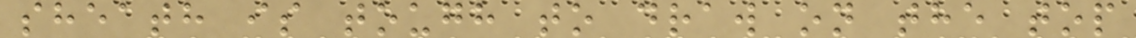sheath is tough to draw on the top
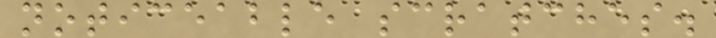noticeable scratches.
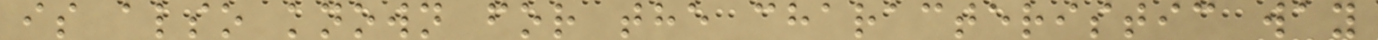is also known for the characteristic way
